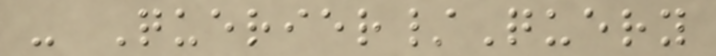- Querier/Query
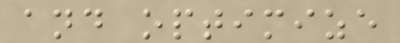and optimize
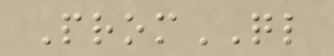PromQL
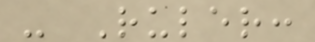- Ruler:
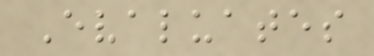Evaluates
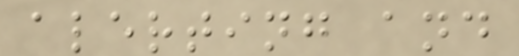alerting and
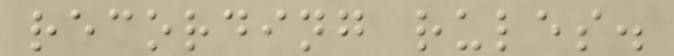recording rules.
